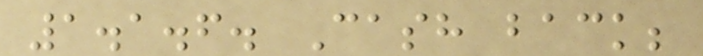1.1.6. Cash back;
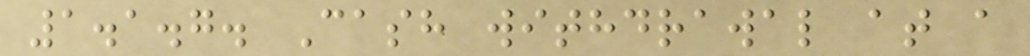1.1.7. Cash withdrawal at a
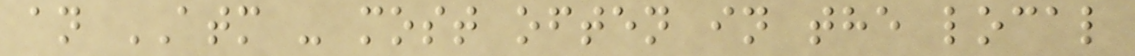an ATM - most often in the local
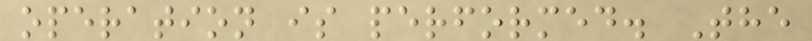operation is performed. The
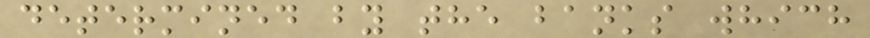determined by the banks which
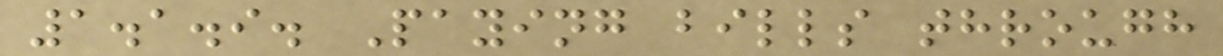1.1.9. Paying bills through
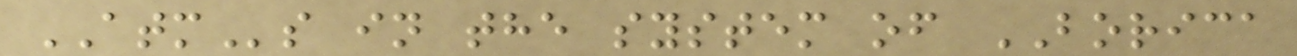ATMs in the system of BORICA
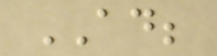AD;
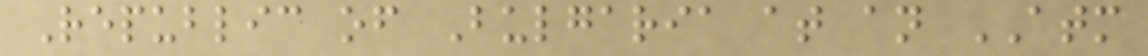Republic of Bulgaria at an ATM
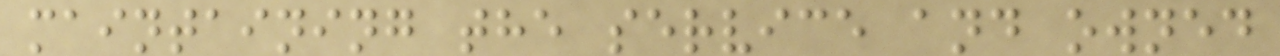maintaining the service and owned
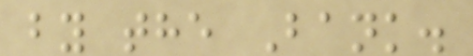by the Bank.
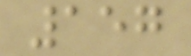157
